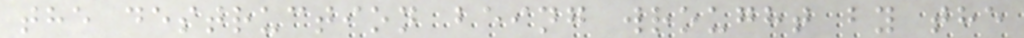the destruction being wrought by the
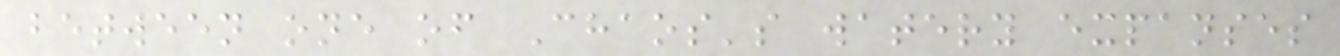between one of Chaos's watery expanses
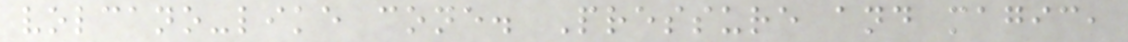volcano-like cone. Pressure and magic,
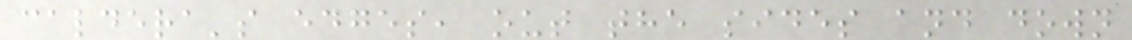caldera's edges, out the sides and down
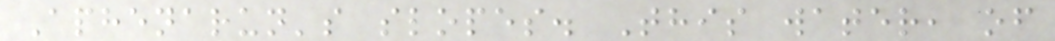Aphenarun's slopes. This water, of
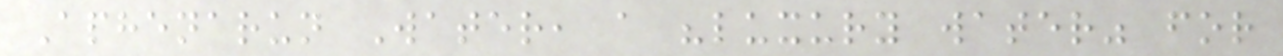Aphenarun Water, a "luxury water" for
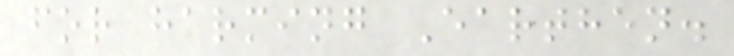for harming Earthen.
